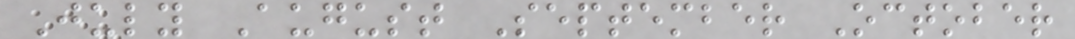July August September October
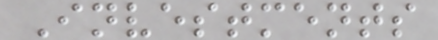Investments
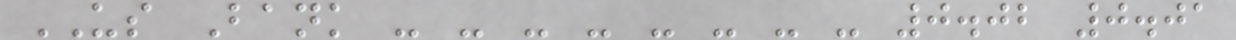US Bank - - - - - - - - 0.02 0.01
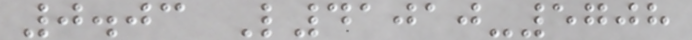0.03 L41010-5708
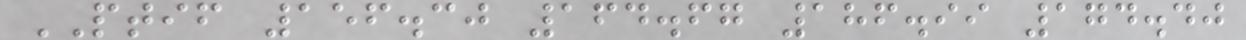PTIF 156.30 164.67 186.99 174.40
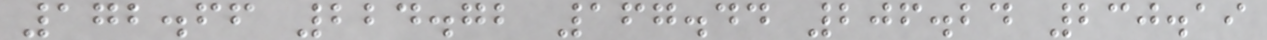172.66 224.72 167.44 206.24 230.19
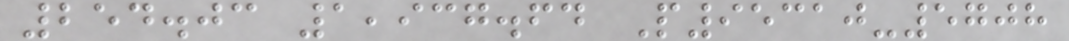254.03 1,937.64 P95310-5708
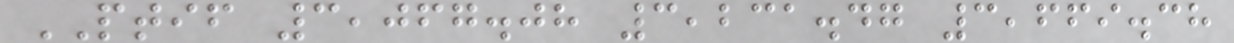PTIF 3,067.08 3,231.47 3,669.38
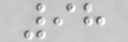98
